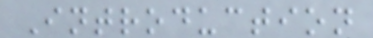Introduction
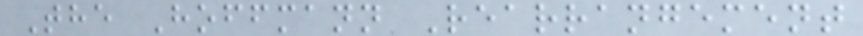The Hoffmann Rearrangement
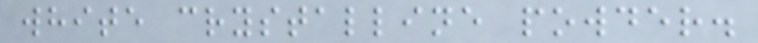white crystalline powder.
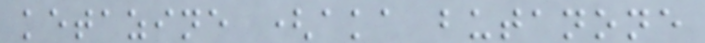ketazine (aka butanone
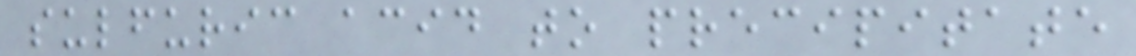sulfuric acid to precipitate
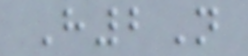H2N
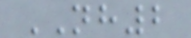NH2
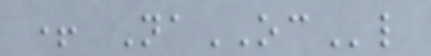+ NaOCl
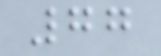77
